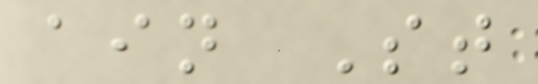ain St
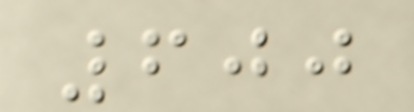600
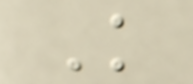K
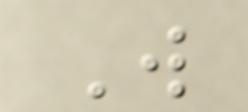W
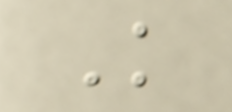K
